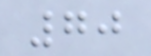70
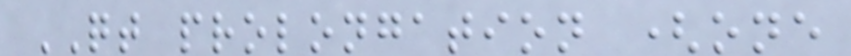QT prolongation (one
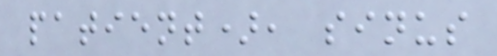patient), sinus
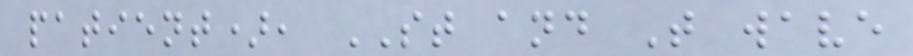patient), ST and T wave
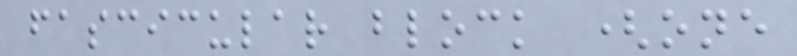fascicular block (one
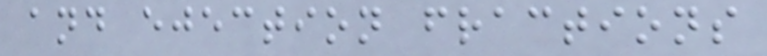and ejection fractions
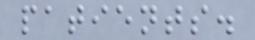patients.
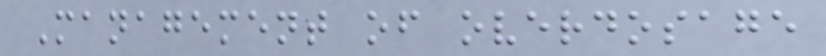Management of overdosage
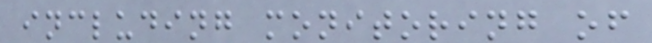including monitoring of
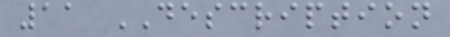11 DESCRIPTION
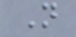N
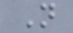N
